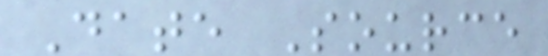Date Source
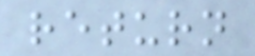return
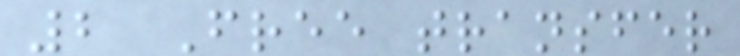2 Free transfer
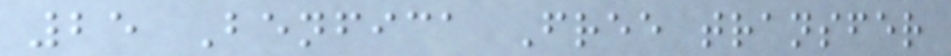25 Benfica Free transfer
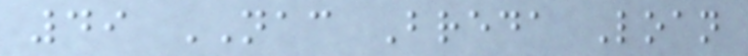49 NAC Breda Loan
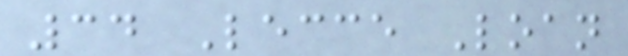34 Lecce Loan
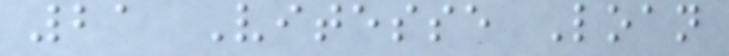21 Vitesse Loan
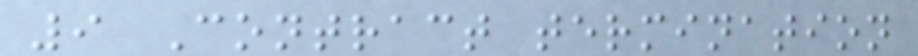9 Contract termination
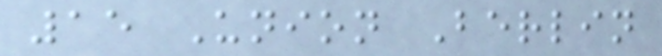15 Union Berlin
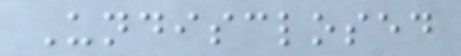Undisclosed
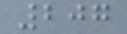207
